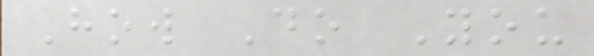How Do You
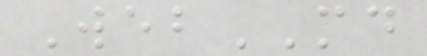WebMD
